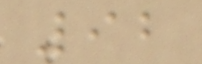92
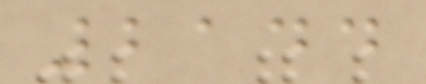2144
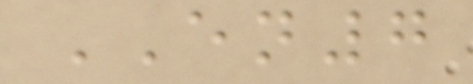EN7
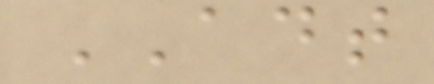ADT
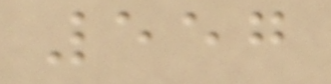557
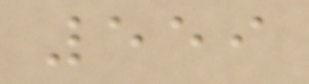559
